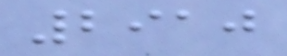2910
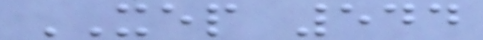XEP 544
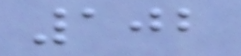102
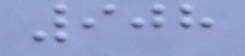908
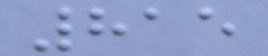815
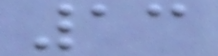13
